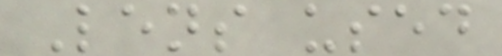Lens used
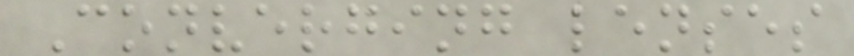Converging lenses
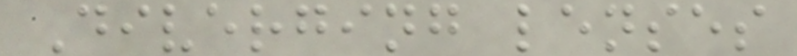Diverging lenses
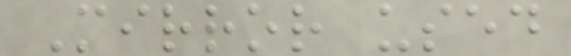Mirror used
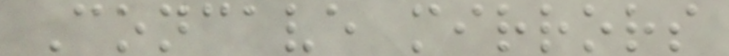Concave mirrors
